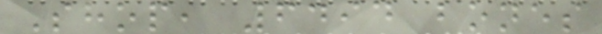Shop, 6494 bones
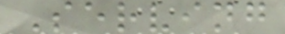Serving
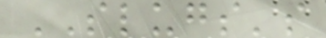SLUGS's
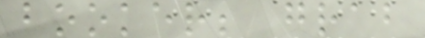booker; grab
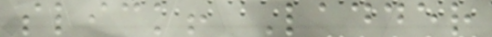slick! Ladder
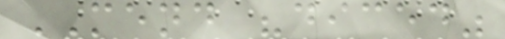MEND "diced"
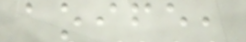aoife,
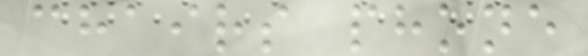chairs phone
